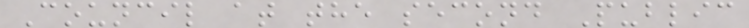Council at the second Public
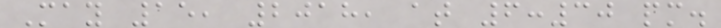May 15, 2018, at 6:30 pm.
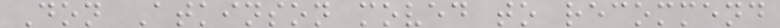Don Atkinson moved to recommend
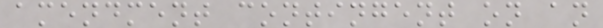amendment contingent on an
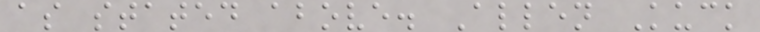as stated above. Allen Kuck
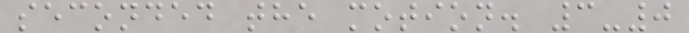seconded the motion. 3-0
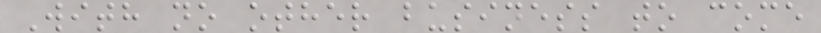With no other business to come
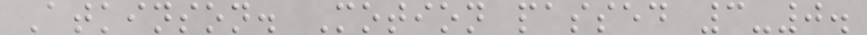Atkinson. Motion passed 3-0.
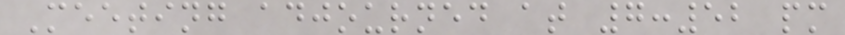Meeting adjourned at 7:52 pm
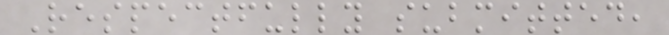Respectfully submitted,
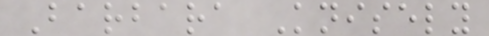Barbara Knisely
